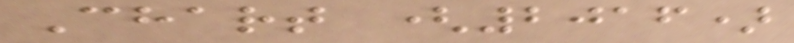Chart (2016)
